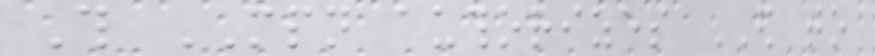This MPN authorizes ED to
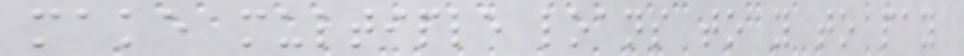make multiple loans to you to pay
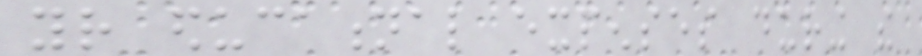your educational expenses during the
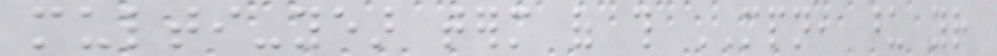multi-year term of this MPN, upon your
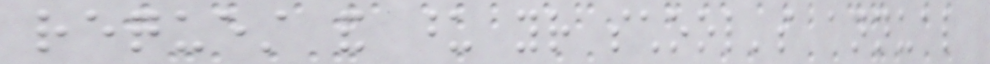request and upon your school's annual
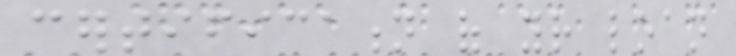certification of your loan
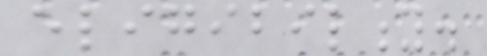eligibility.
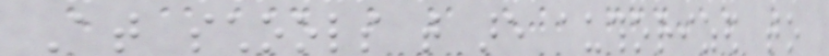At schools that are authorized to
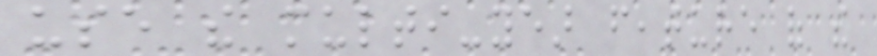use the multi-year feature of the
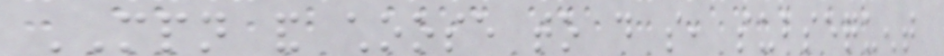MPN and choose to do so, subsequent
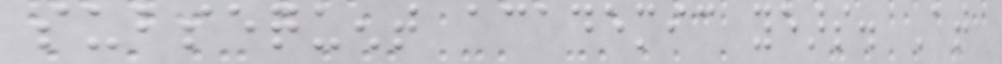subsequent academic years. At
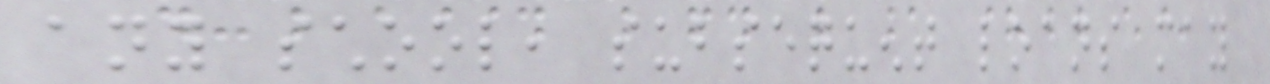any school, subsequent loans may
